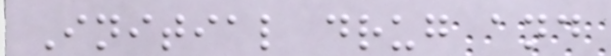Initial drug and
